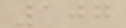107
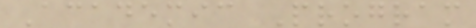Academic Program
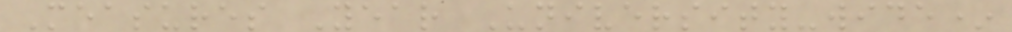Measures Year University-wide*
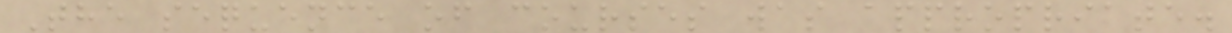The sequence of courses was appropriate.
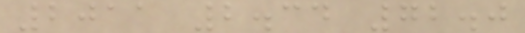2011 2.34 72.0
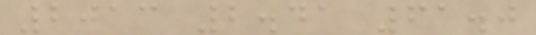2013 2.41 61.0
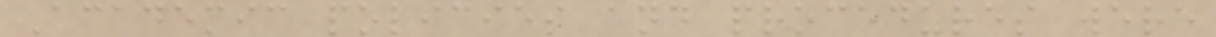Academic policies and procedures were
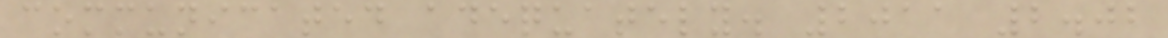communicated adequately. 2011 2.02
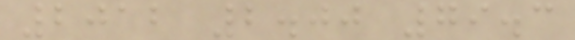2012 2.00 79.3
